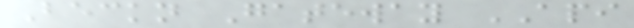Beckn Gateway API
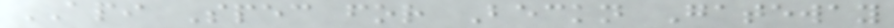API Spec for Beckn Gateway
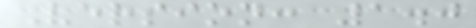Version: 1.0
